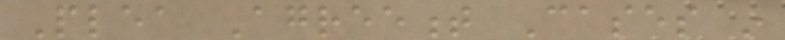Plea Agreement Cases in
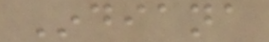Indiana
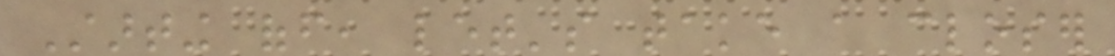Starting off, let's take a closer
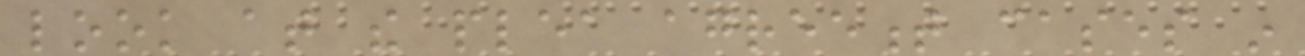look at the plea agreement cases in
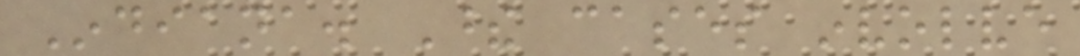Indiana. These cases involve
